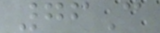76C
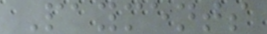Payments
